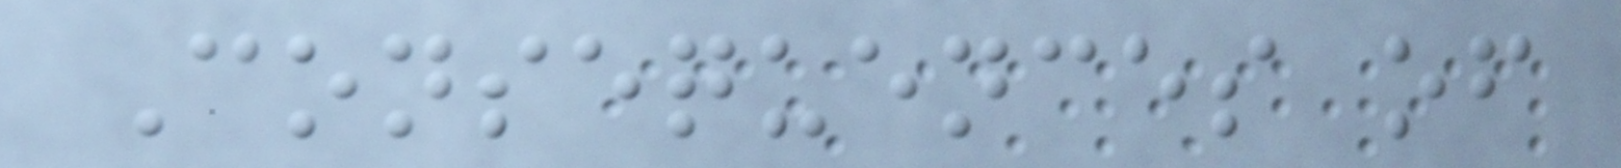Consequences of
